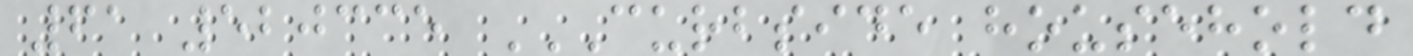61 520335 CURBSIDE HOUSEHOLD
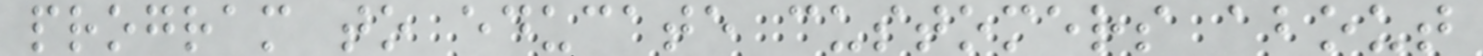program to educate customers about
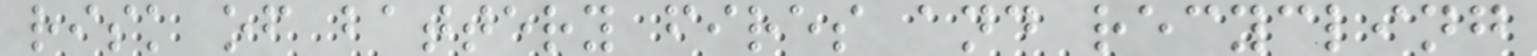risk of battery fires and recycling
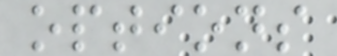options
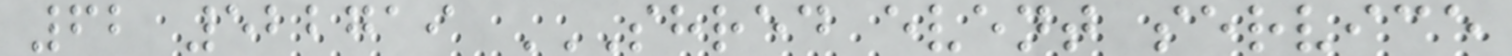62 522719 SHRED EVENT SERVICE
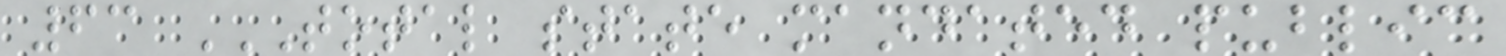63 TOTAL STATE MANDATED PUBLIC
